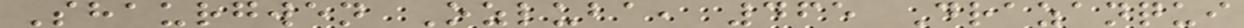Shaurgwen Ozluba, 465 Drazanqui
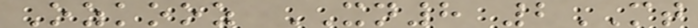Ozkooz XN8 2MT
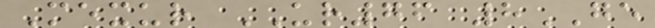Mexur UR76 8GE
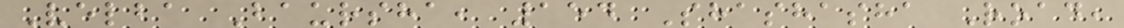Velba Baursha, 154 Shashasha Road,
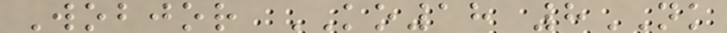Wobjor KO18 8NK
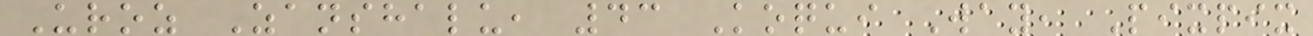Uroz Zanshalu, 43 Koqui Way, Pixpix
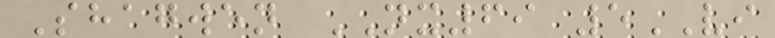Shagwen NX69 5VI
